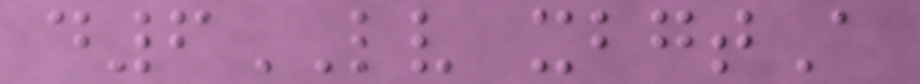d6LV xbgtA
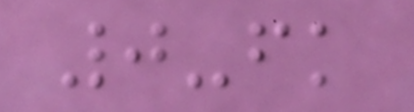0-fk
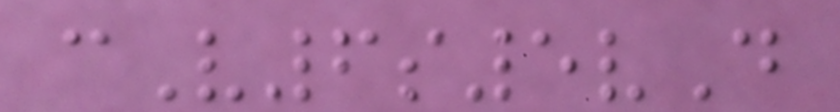cV6s5vD
